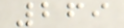269
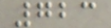723
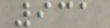931
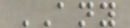ANY
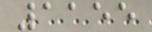1155
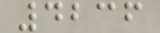4236
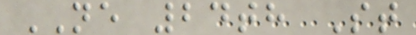NE 24th St
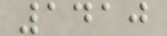1410
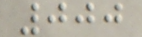000
